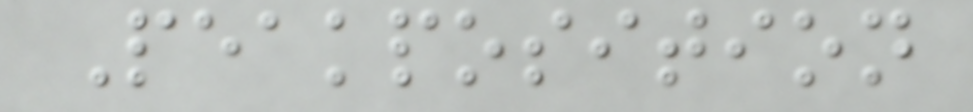Peakposition
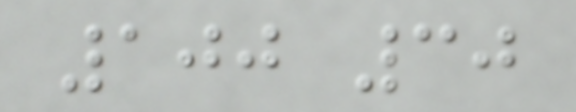100 30
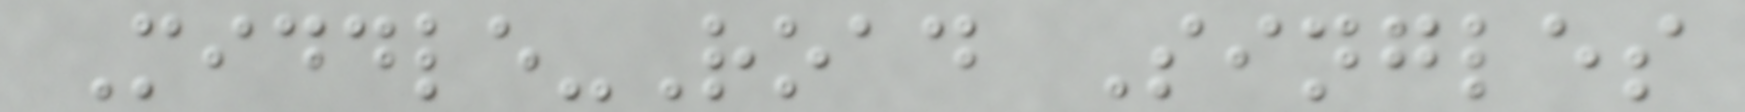Middle-Road Singles
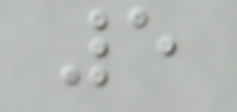5
